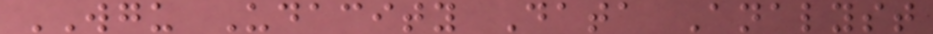WGU Udacity Data Analyst
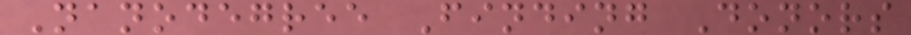Nanodegree Finding Donors
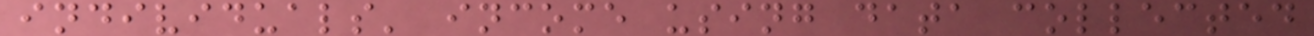individuals' income using data collected
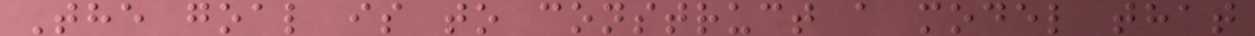The goal is to construct a model that
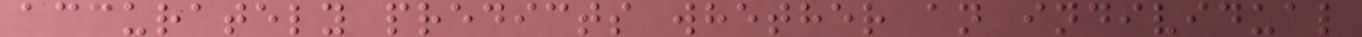accurately predicts whether an individual
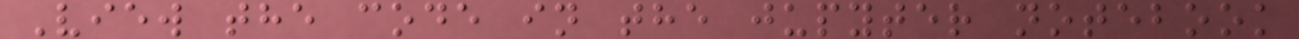View the code in the jupyter notebook
